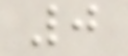0
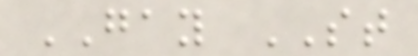GAY ST
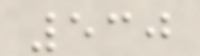530
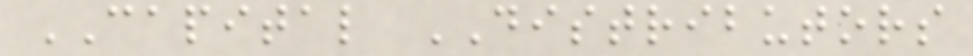CAPITAL DISTRIBUTORS
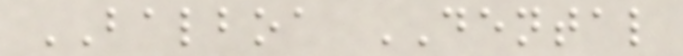BALBOA DENTAL
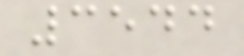3544
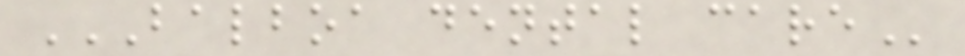BALBOA DENTAL CARE
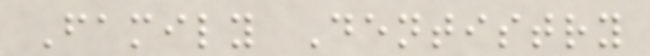Family Dentistry
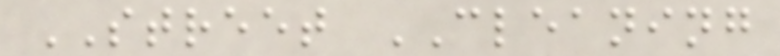STREET CLEANING
